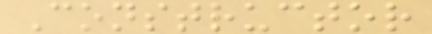Constructor
